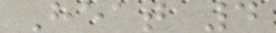Heat 4
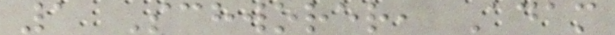1 Schworer, Adam
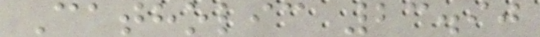Catholic 23.90
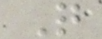Q
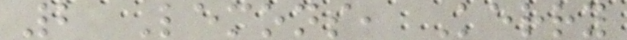2 Lemons, Kerry
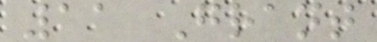11 Grant
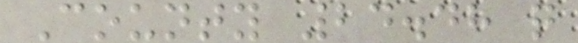County 24.48 q
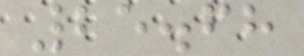25.68
